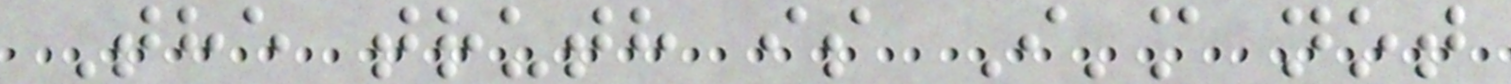The truth is I'm not
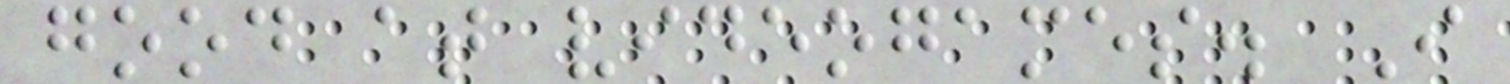good at videogames. I
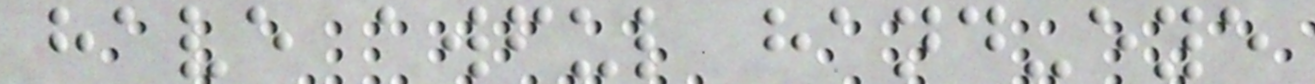have awful hand-eye
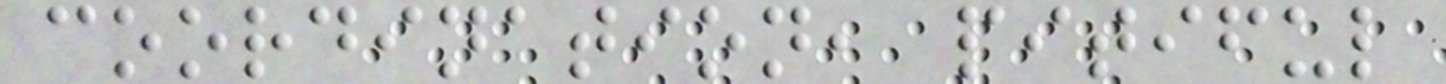coordination, pitiful
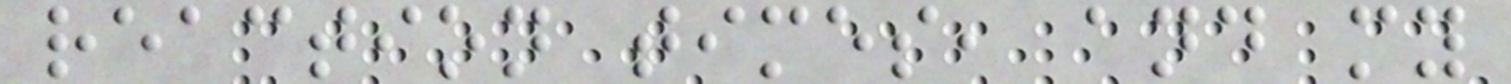reaction times, and my
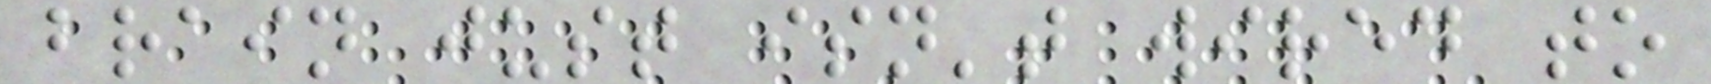brain just isn't wired to
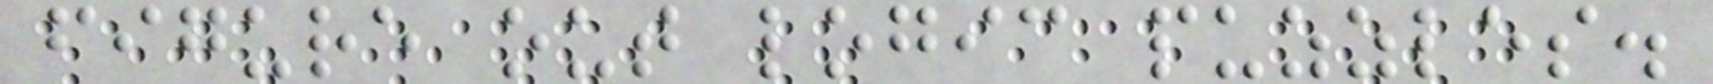figure out logic puzzles.
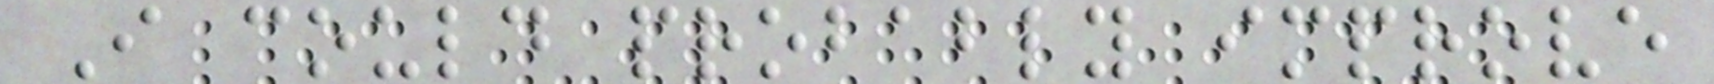I could probably improve
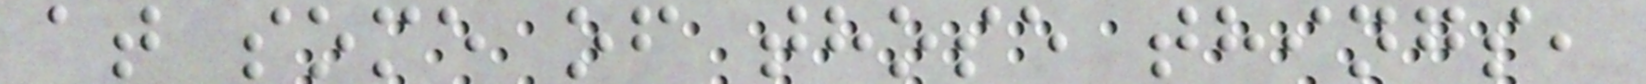at some of those things,
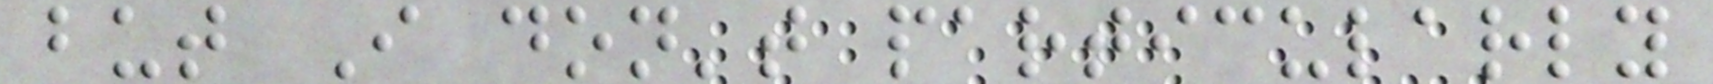but I don't particularly
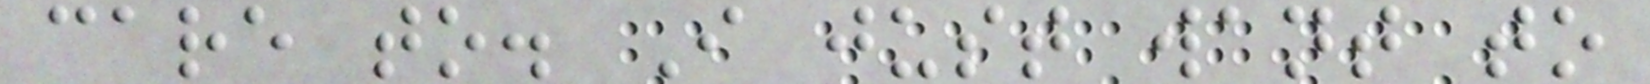care to. I just want to
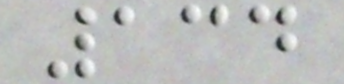134
